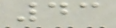43
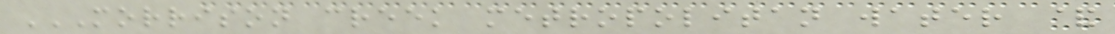MORRISON CREEK METROPOLITAN WATER &
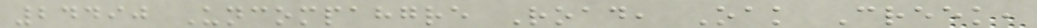24490 Uncompahgre Road, Oak Creek,
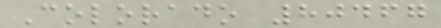Colorado 80467
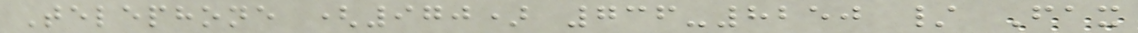Telephone (970) 736-8250 / Fax
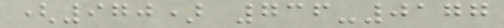(970) 736-0177
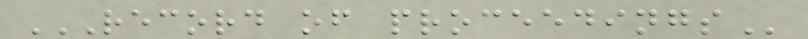RECORD OF PROCEEDINGS
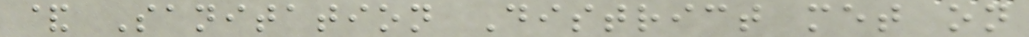& Sanitation District met on
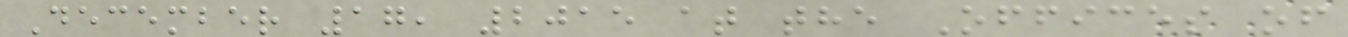December 17, 2015 at the Offices of
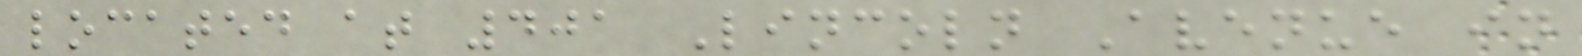located at 401 Lincoln Avenue in
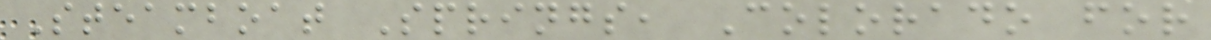Steamboat Springs, Colorado for
